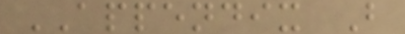APPENDIX B
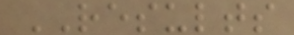RESULTS
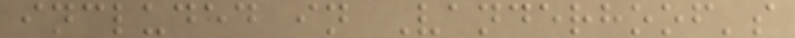included in Vanderhoof's
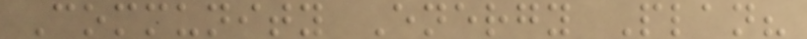Community Energy Plan?
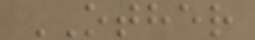OTHER
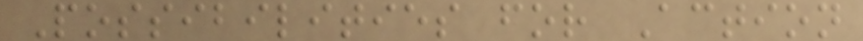Possibilities for Action
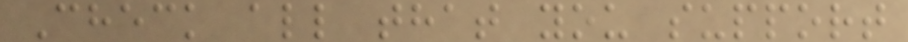Check all that you support
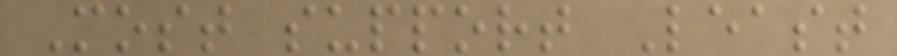Most support Least
